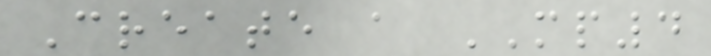Create a MP4
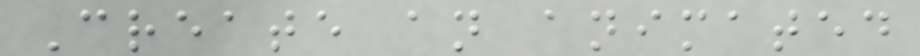Create an animated
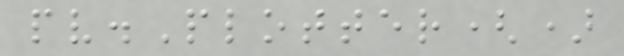pv.Plotter()
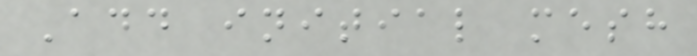Add initial mesh
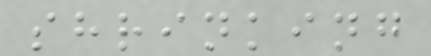shrinking
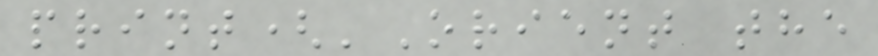print('Orient the
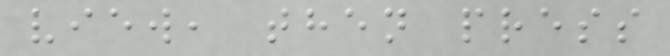view, then press
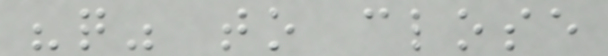"q" to close
